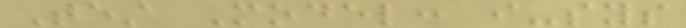Test Model: i-sys
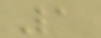1
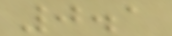0.1
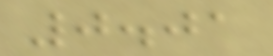0.01
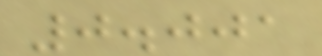0.001
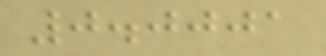0.0001
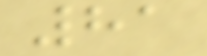81
